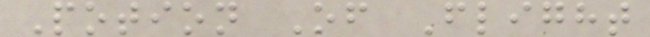Potion Of Flight
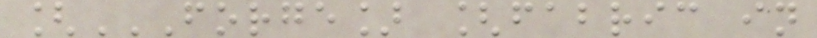[FORGE] [FABRIC IN
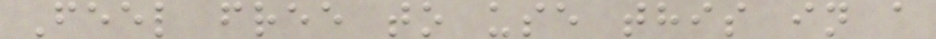Feel free to use this in a
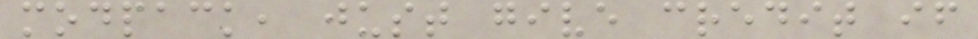modpack, just give credit if
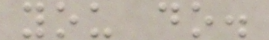you do.
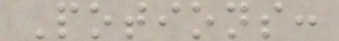Potions:
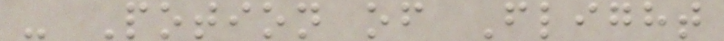- Potion of Flight
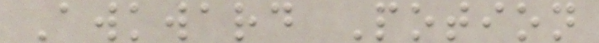Awkward Potion
